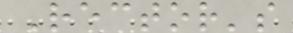Rector's
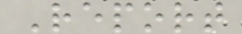Report
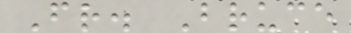Fr. Bruce
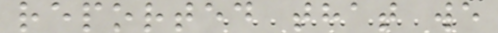reported that we
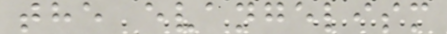the evangelism
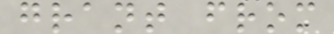grant from
